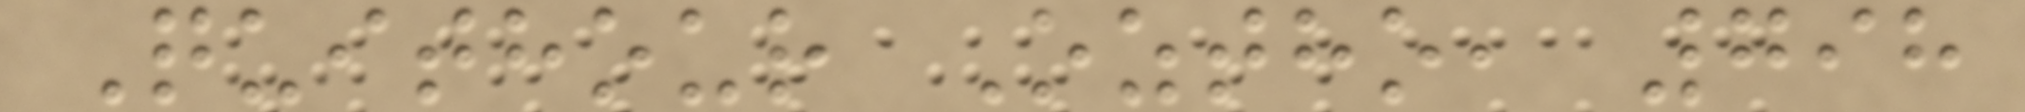Quithour Oztho, 798
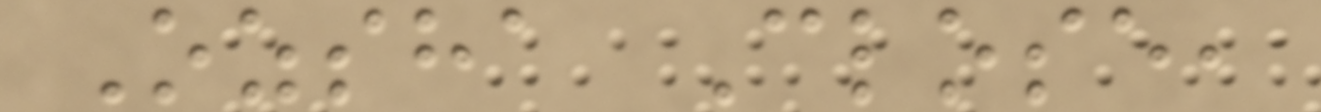Ozsha Close,
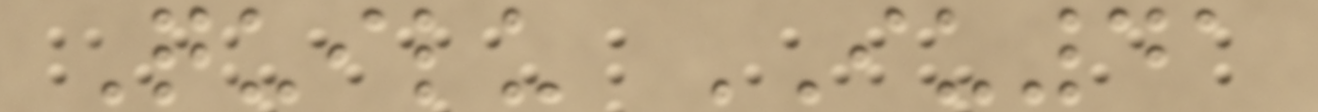Quilu IU41
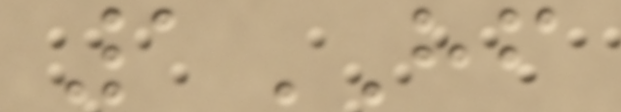1HF
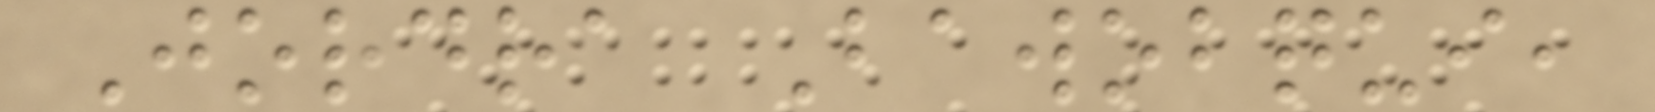Jordra Bawobqui,
